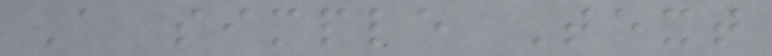A simple Text
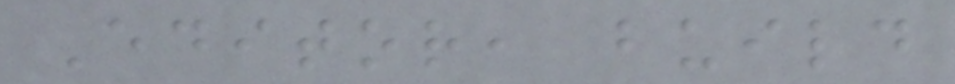Editor, build
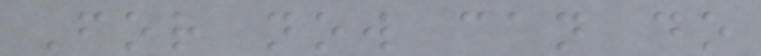For now can do
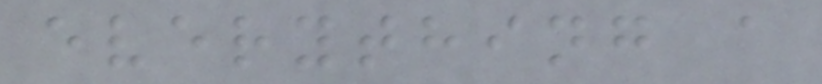everything a
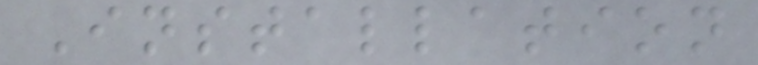Installation
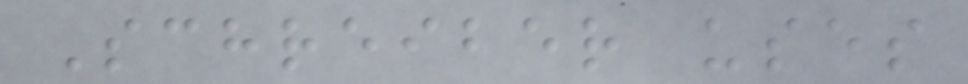Schreiber uses
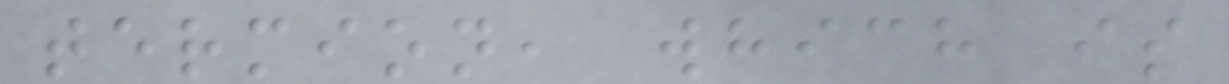termion, which is
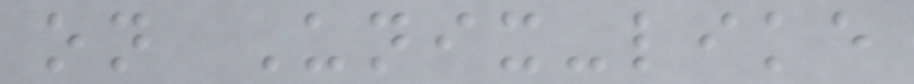on Unix-like
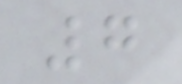7
